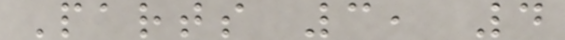Parts 3, 4
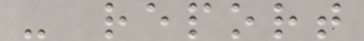- report
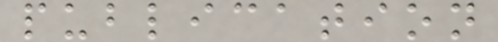publication
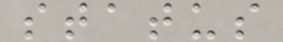status
